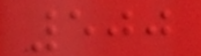500
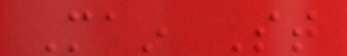Main St
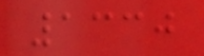1330
